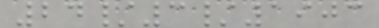24/3/1903
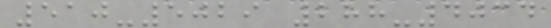510-5029 288-4034
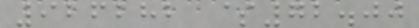926282 $72.00
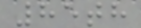85th
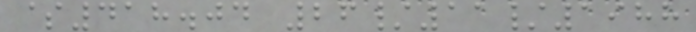$418.04 26/11/1988
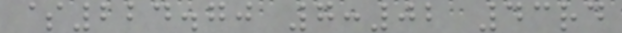$224.70 7:02 43rd
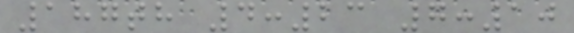187th 4:23 7:10
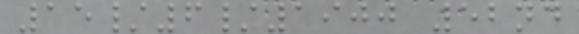15/6/1900 52nd
